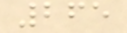265
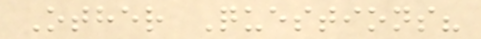Other Questions?
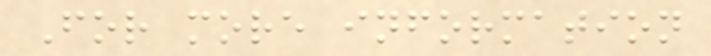For more information
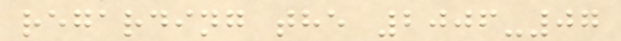regarding the 2006-07
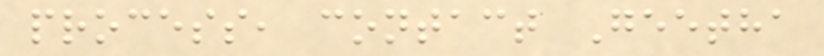process, contact Geetha
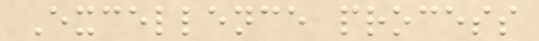Excellence process
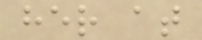her at
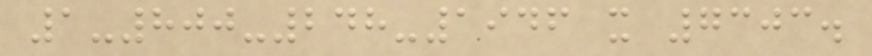1-800-248-1946 x 7303.
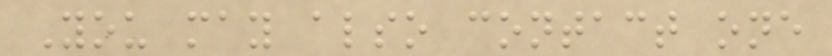You may also contact one
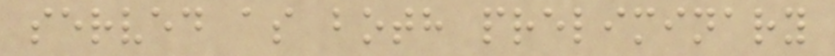served as both preliminary
